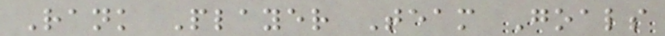Rank Player Team Goals
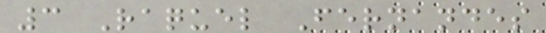3 Raquel Fernandes
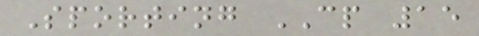Sporting CP 15
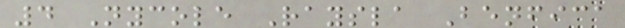4 Nycole Raysla Benfica
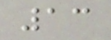13
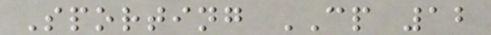Sporting CP 12
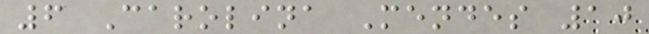6 Carolina Mendes 10
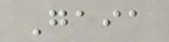Gaia
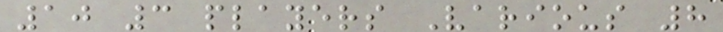10 3 players Various 8
